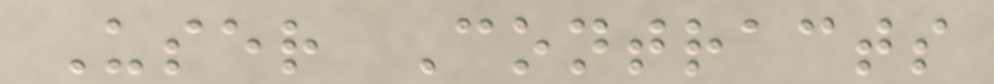User Contracts
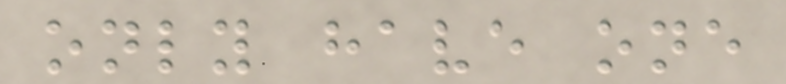only have one
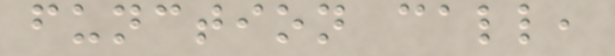function call,
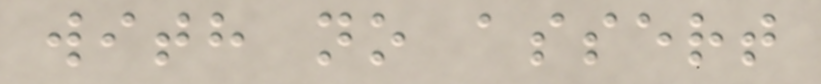with no assert
